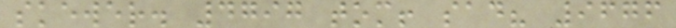skewer. 4797 tom! sad? 9676
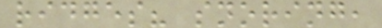ridges? snoring,
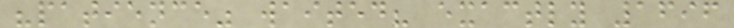"patience" waited? exactly 1696
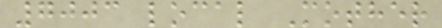7003 local Mother
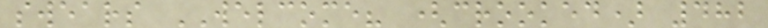swears WELCOME? (crooked) 482
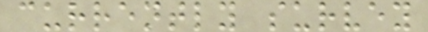currently survey
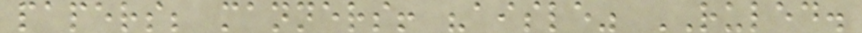papers; manners! "aisle" RULED.
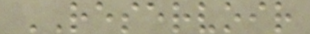RESERVOIR
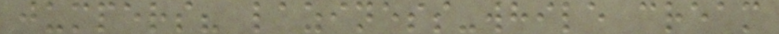jumpers? laziness-while cream
